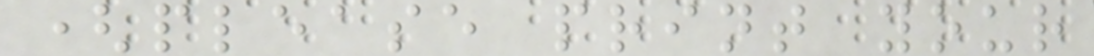(please print your
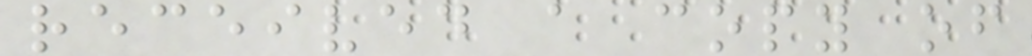received a copy of
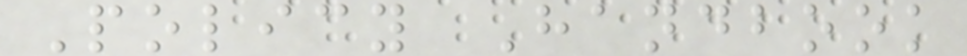Policy Handbook
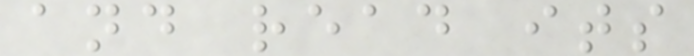and read its
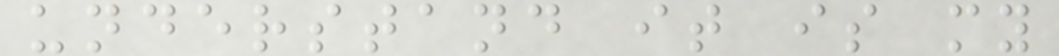understand it is my
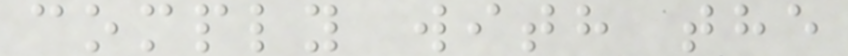comply with the
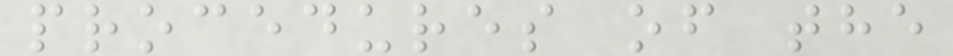procedures of the
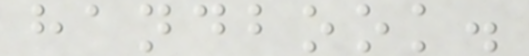handbook.
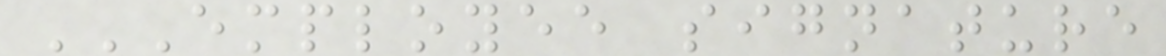EMPLOYEE SIGNATURE
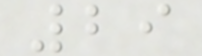29
